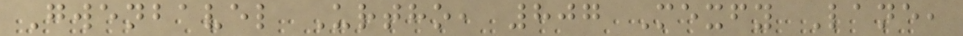Gwenbavel Urtho, 807 Mexfy Lane,
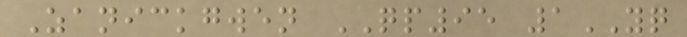Zanickgwen QP95 1YQ
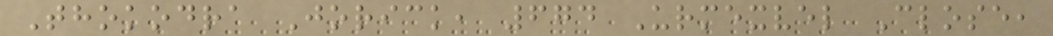Thokodra Jorick, 674 Urmexvel Close,
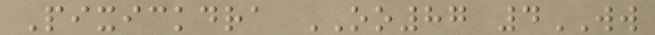Pixickdra OO87 4WW
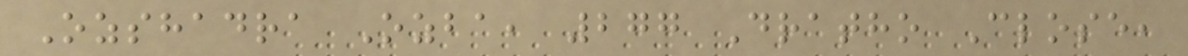Ozshadra Ozba, 277 Dratho Close,
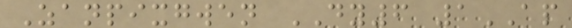Zanpixgwen DY6 1AP
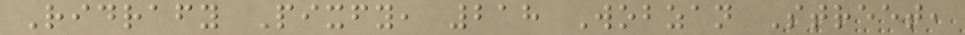Ridrafy Pixfy, 218 Wobzan Street,
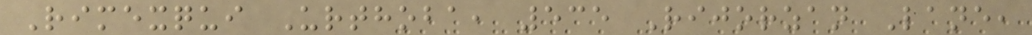Rimexqui Urthoba, 535 Rijorzan Lane,
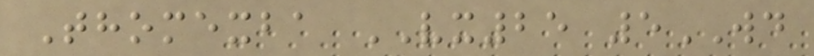Thomexba VX25 5WD
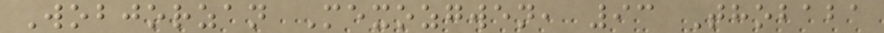Wobjorzan Mexozgwen, 93 Thobaba
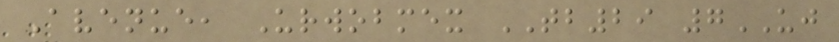Avenue, Urwobmex TB29 7UJ
